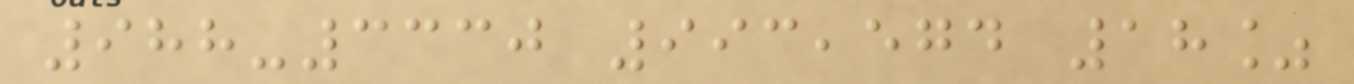988-3330 993,574 18%
